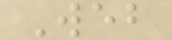Web
